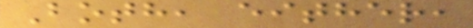Both, either,
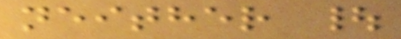neither |
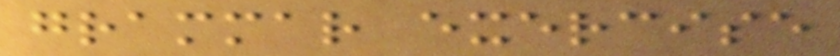grammar exercise
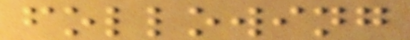following
